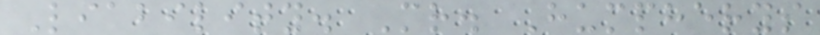Liability. Mr. Humpherys
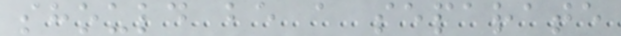should be a separate
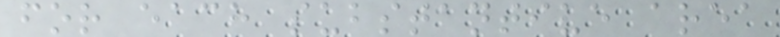for each substantive area
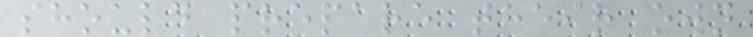should prepare their own
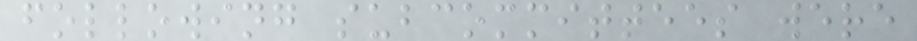following subcommittees were
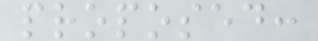proposed:
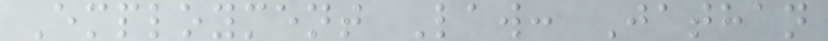Employment Law: Jathan
